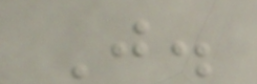J.
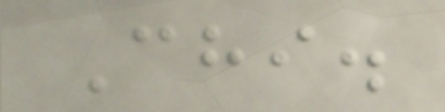Chi.
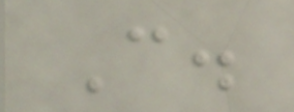C.
